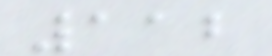112
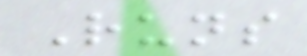Runs
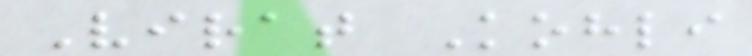Virat Kohli
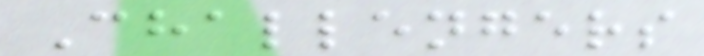Challengers
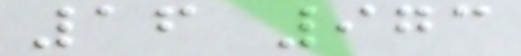16 973
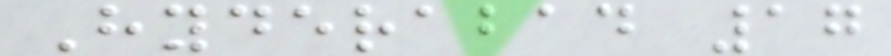Hyderabad 17
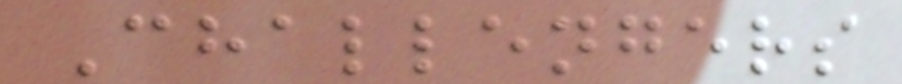Challengers
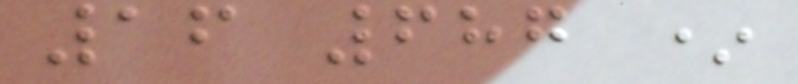16 687 *
